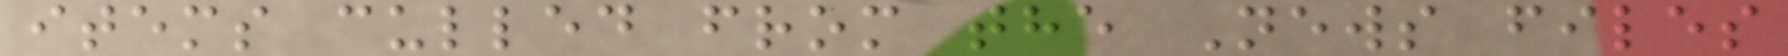items culled from the News files
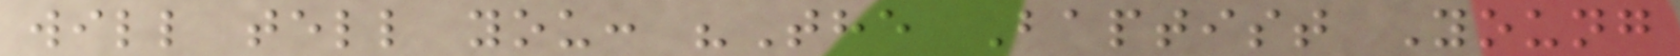will tell you: "The Baptist Young
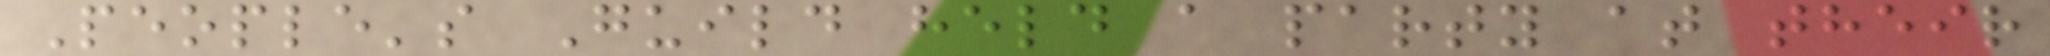People's Guild held a party at their
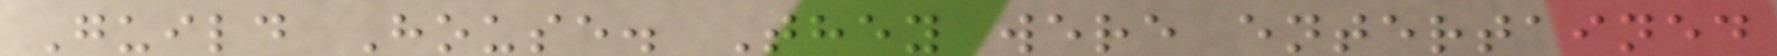Guild House. They were entertained
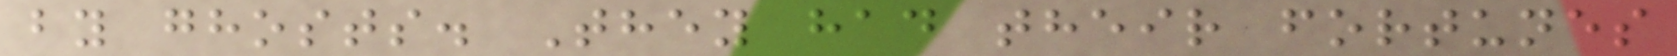by ghosts. They had their fortunes
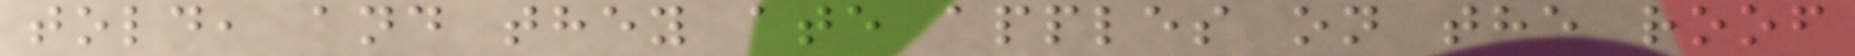told, and they ate apples on the roof
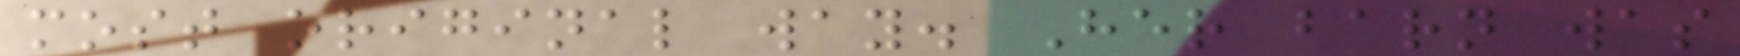most original way. Her barn was
